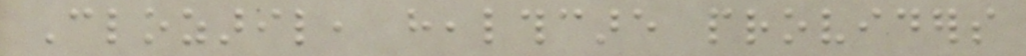Clozaril, healthcare providers
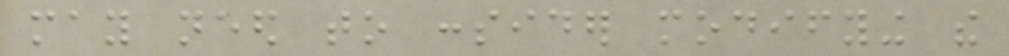may need to consider modifying the
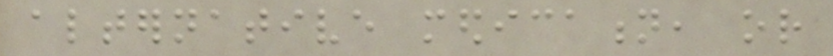alternative medication, or
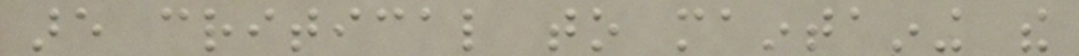are critical to maintaining the
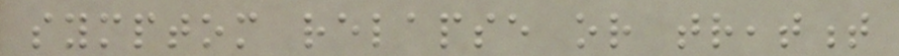symptom relapse or treatment
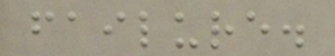failure.
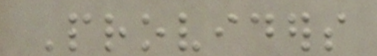Providers
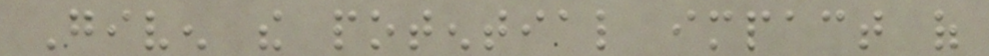Given the potential impact of
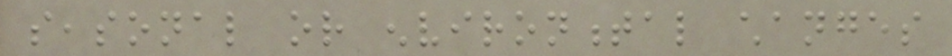seasonal or environmental changes
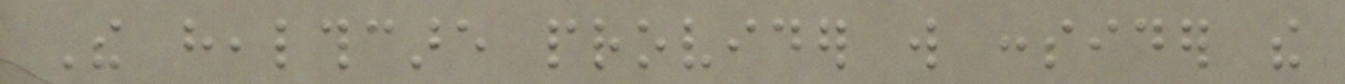The healthcare provider will consider the
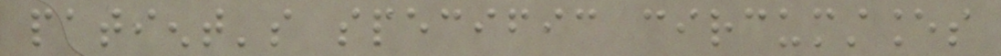patient's specific circumstances
